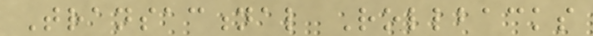Transactional Rollbacks
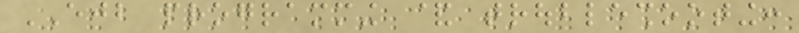EJB programming & troubleshooting:
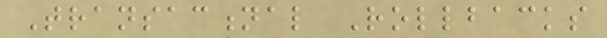Transactional Rollbacks
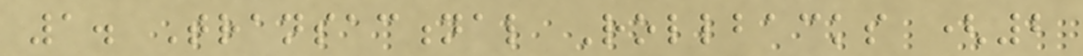1. Transactional Rollbacks (2
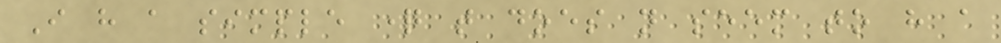I have a simple question that does not seem to have a
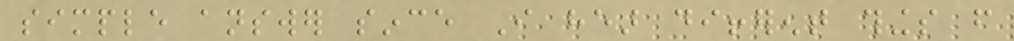simple answer since I hear different things from
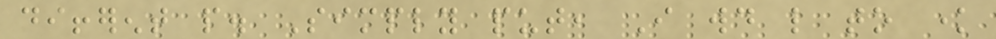different people. Simply put, I would like to know
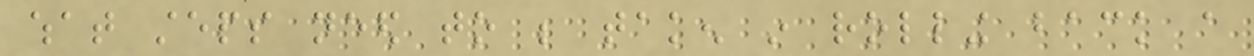what steps need to be taken in rolling back a
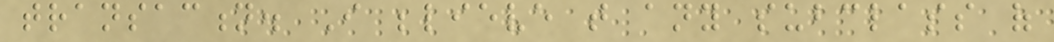transaction. I believe that any subclass of
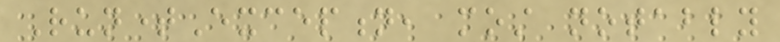RuntimeException, most notably
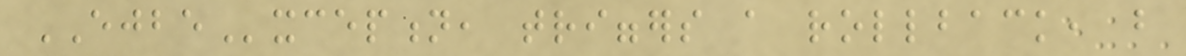EJBException, triggers a rollback, but
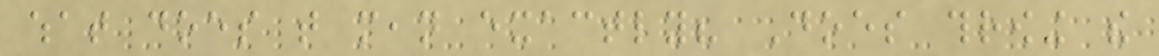what does that mean exactly? Does throwing the
